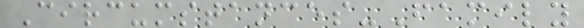Circumstances-Family
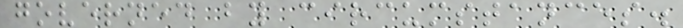governed by circumstances.
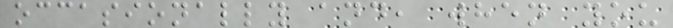occasionally and, when you
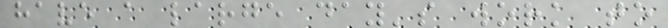have a large day's work to
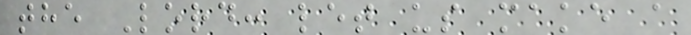the Lord: let us make a
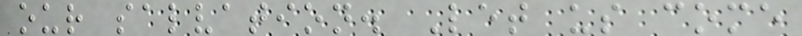our salvation. Let us come
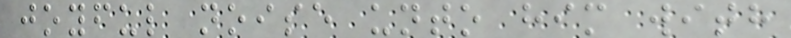joyful noise unto him with
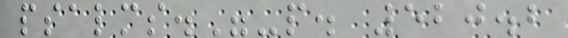psalms."-p. 520.2
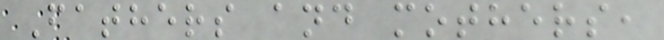Fathers and mothers,
